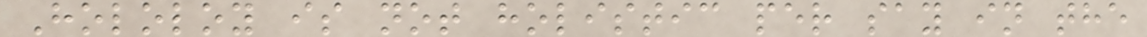Hololoy is not holistic per say in the
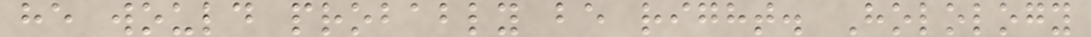he would probably be right. Holology
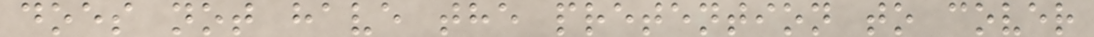does not have the pretention to cover
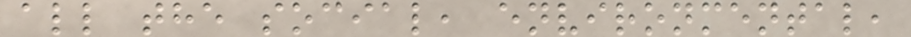all the social, environmental,
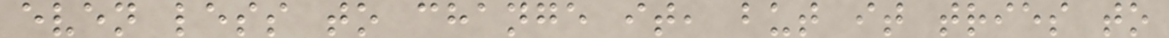even less to change it, but it tries to
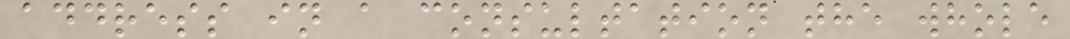address in a consultation the whole
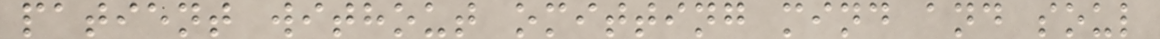patient without omitting mind and soul
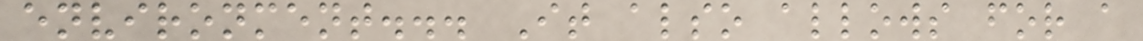environment... It also allows for a
